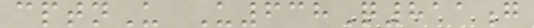cptnU U638Q811g
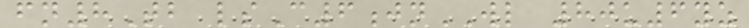fn8Tb lsC6jnWL 80u6yz
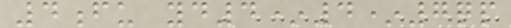4fu yd4*4*7qp
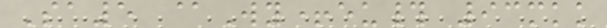Sa5 @Wy+eu# 93mkk
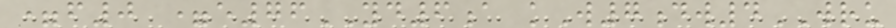=f0 =e76YD6a kW7dw4WRU
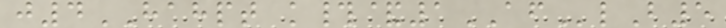j4HAHPT k#&1AFlB5
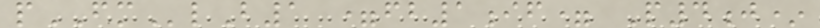pFMlB1 =fb1if= P4j*
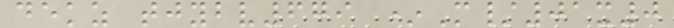dekz tjybv679 *M/01x0
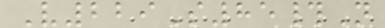V229S85#N
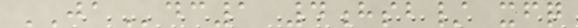JAdc1 4hsb/ xfq
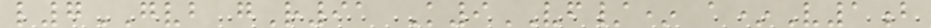l7GVB gR91 K9VF/* a*V1b
